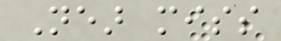Near miss
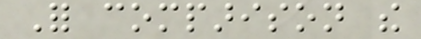For comparison the
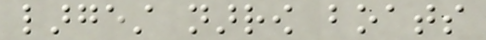largest narrow boats
